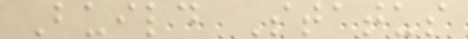Build Status
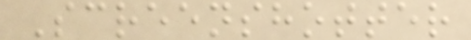Screenshotter
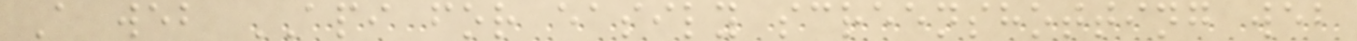A web API for easily screenshotting web
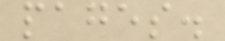pages.
